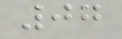07
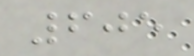605
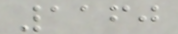1160
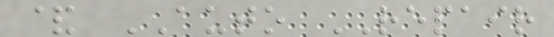& AUTO REPAIR
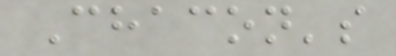Chacon's
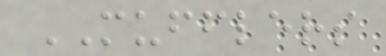MUFFLERS
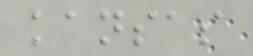kansas
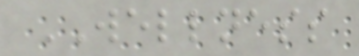WELLNESS
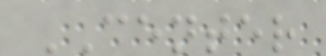CENTER
